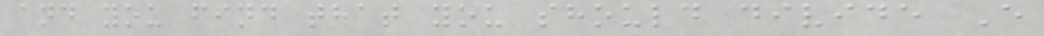and you find that you should divide E
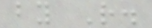by R.
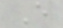E
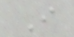I
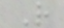R
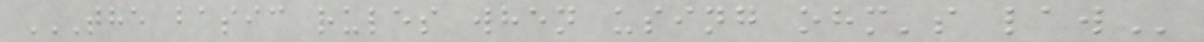THE BASIC RULES WHEN USING OHM'S LAW
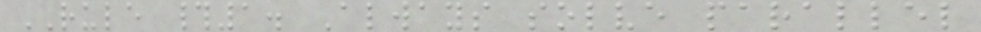RULE #1. Always solve parallel
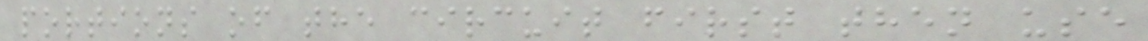portions of the circuit first then use
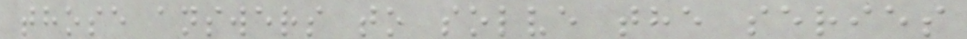those answers to solve the series
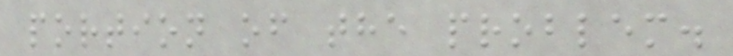portion of the problem.
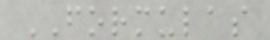FORMULAS
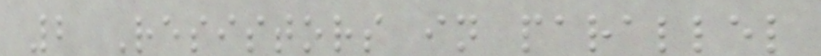2 Resistors in parallel
